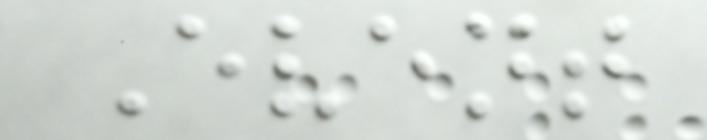Event
